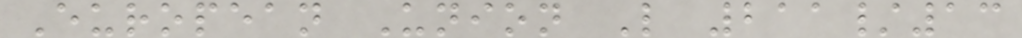European Union L 211/13
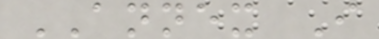ANNEX I
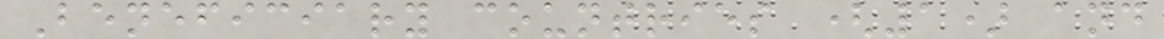Beneficiary countries (1) and
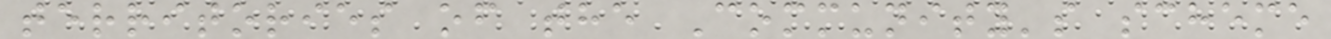territories of the Community's scheme
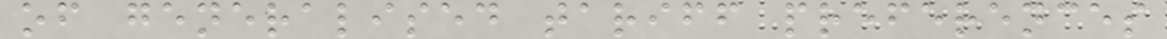of generalised tariff preferences
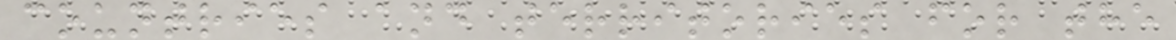countries and territories for the
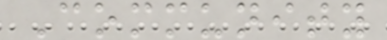Community
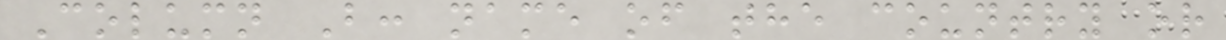Column B: name of the country or
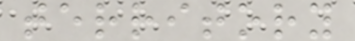territory
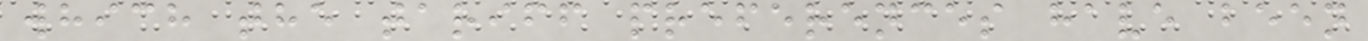which the tariff preferences have been
